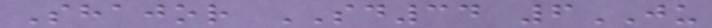Shajor SD34 6JU
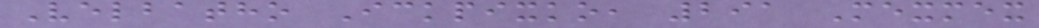Velbatho Ickpixko, 291 Mexmex
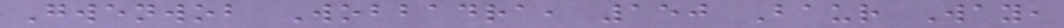Gwenwob Wobbadra, 150 Baur Way,
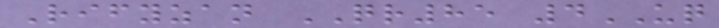Rifyzan QR85 4UQ
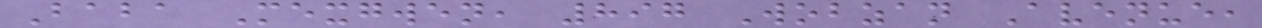Baba Mexgwen, 897 Wobzan Avenue,
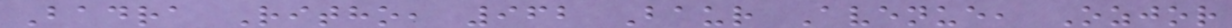Badra Ritho, 962 Baur Avenue, Ozjor
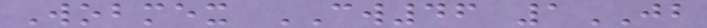Wobmex CW46 1JB
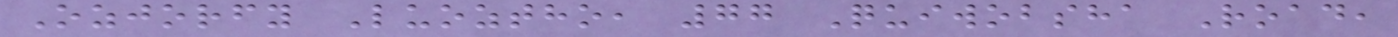Ozjorfy Luoztho, 77 Quiwobsha Road,
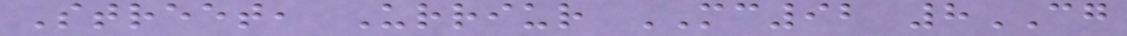Street, Urriur MC92 8CG
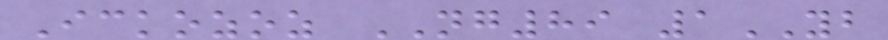Ickozoz NG89 1YB
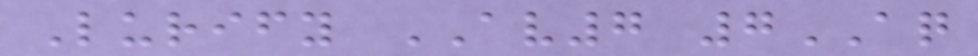Lurify AV7 7AQ
